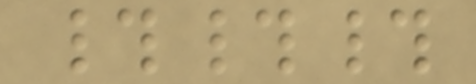###
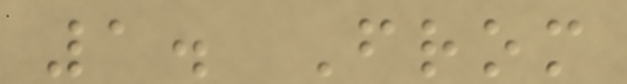1. From
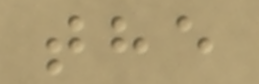the
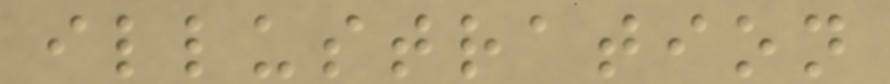illustration
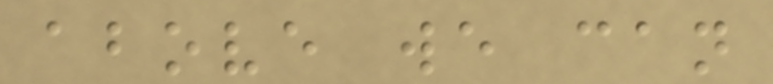above we can
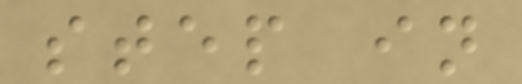step in
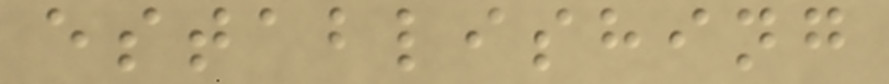establishing
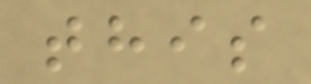this
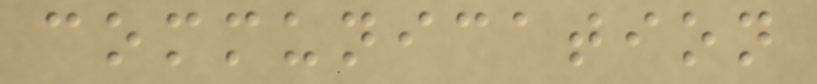communication
